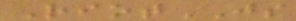RiotJS
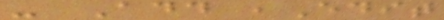- Add ,Edit
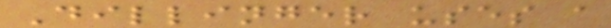Dillinger uses a
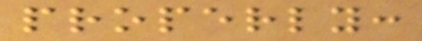properly:
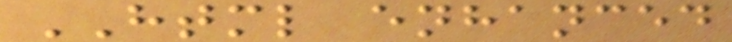HTML enhanced
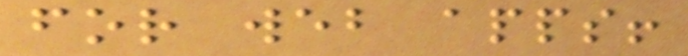for web apps!
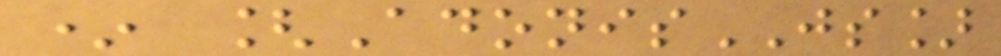* [AdonisJS]
